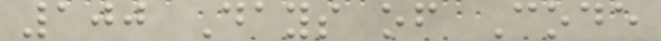100 Days of Code
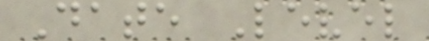Date Level
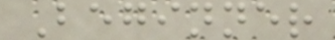Beginner
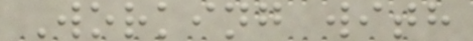Working with
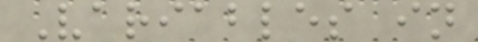Variables in
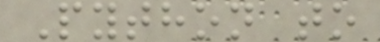Python to
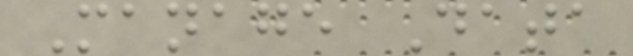Manage Data
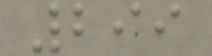299
